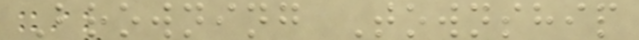Browning Township
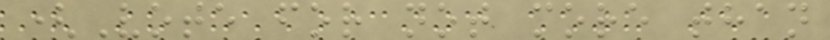(Vote for not more than
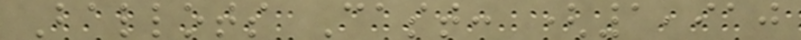Ballots Cast: (1,910
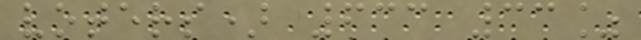voters) 633 33%
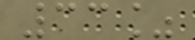33%
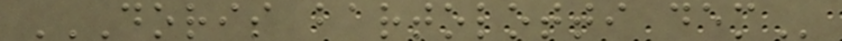DORIS BARTOLOTTI DEM
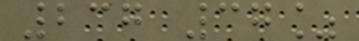237 37%
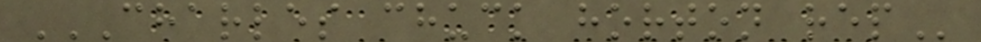CHARLES CHUCK HORTON REP
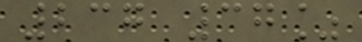237 37%
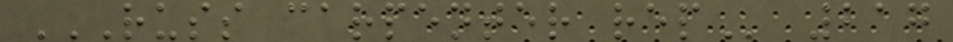RUSS CARPENTER REP 217
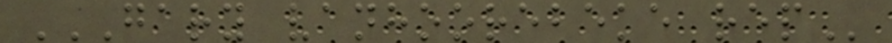GARY VANHOOREBEKE REP
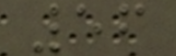56
